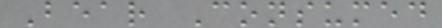Bear Consumed
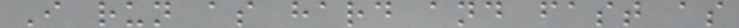I run as hard and fast as
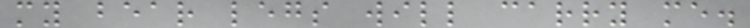my bear legs will carry me.
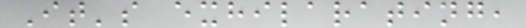It's exhilarating,
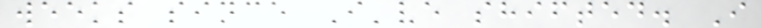weeks since I've shifted. I
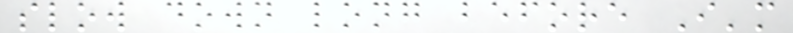slow down long before I'm
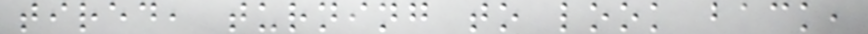tired, turning to look back,
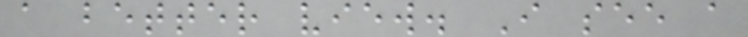a better view. I see a
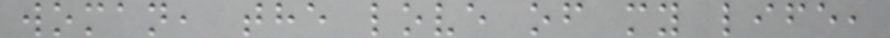woman, the love of my life,
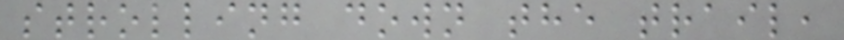strolling down the trail,
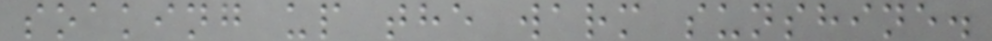soaking up the warm sunshine.
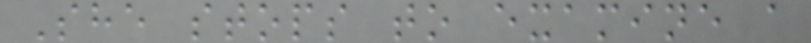She stops to examine a
